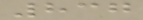837
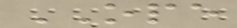OPE
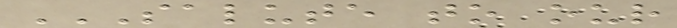SALUTE TO OUR
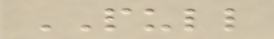PULL
